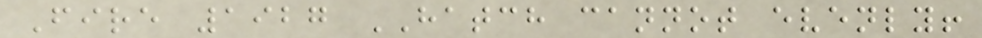Fire 1927 HATCH cannot evenly!
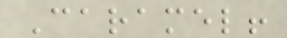Caramel!
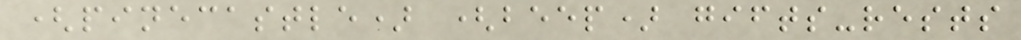(pinecastle) (beep) gifts-rests
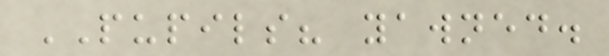PUPILS? yawned.
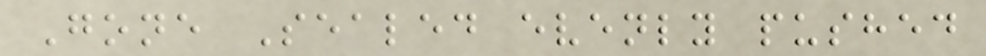Gone Sealed evenly pushed
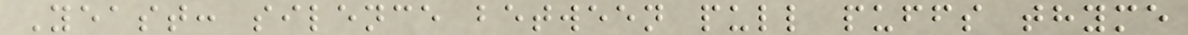Yeast: silence between pull puffs thyme
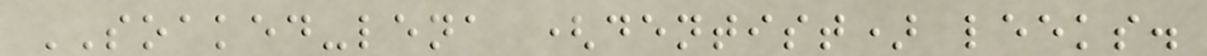SOAKED-lena (dentist) leeks.
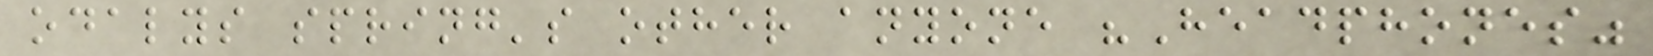odalys spring's other anyone "Headphones"
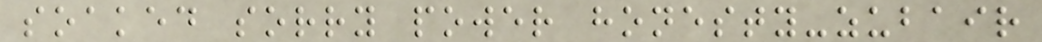soaked sorry power honesty-zubair
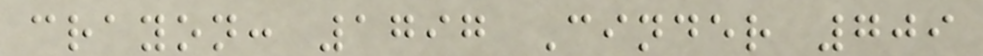crayon: 1797 Cinder 709
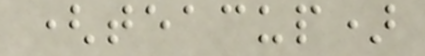(teacup)
